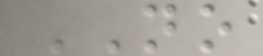NO
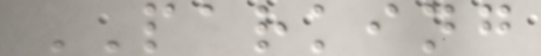PARKING
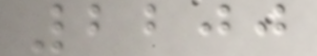2200
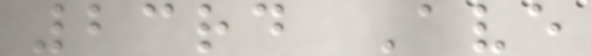23rd Ave
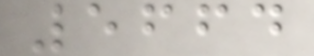5664
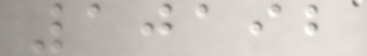10192
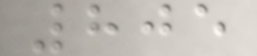805
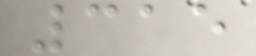315
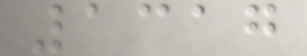1317
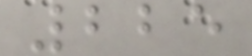225
